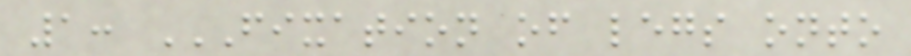1: FIXATION OF LEGS ONTO
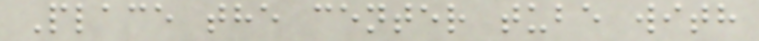Place the center tube with
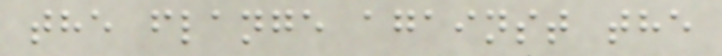the flange against the
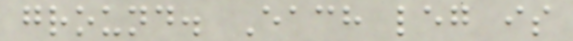ground. Each leg is
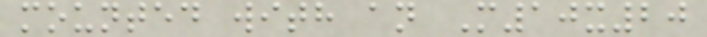mounted with an M10x20
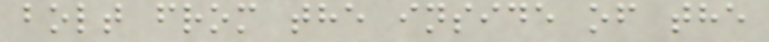bolt from the inside of the
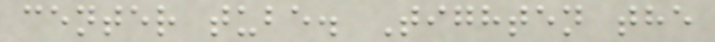center tube. Tighten the
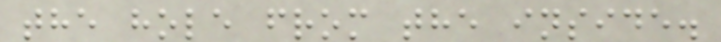the hole from the inside.
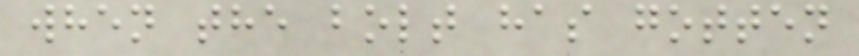when the bolt has gotten
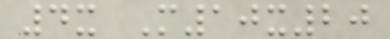4x M10x20
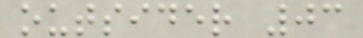outsider 03
